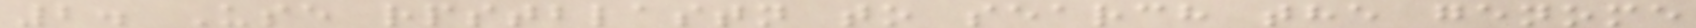2. Use rpstblastn to search the genome
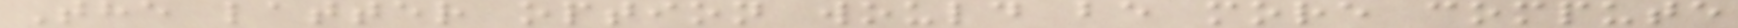The latter option would be more compute
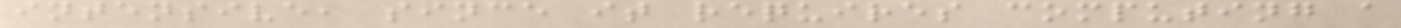intensive, since it requires computing a
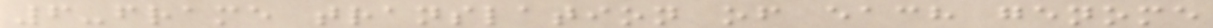6-frame translation of each genome
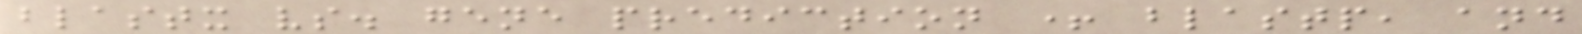blastx vs. gene prediction + blastp, and
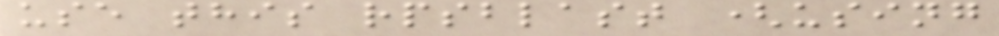use this rpsblast (using
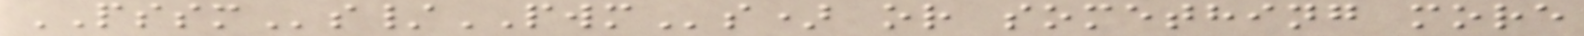PSSMs/PWMs) or something more
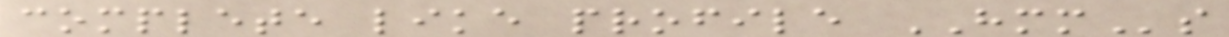complete like profile HMMs
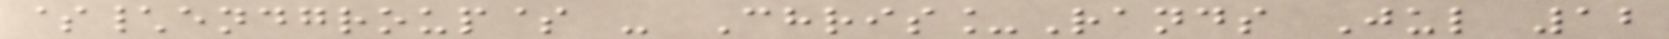$\endgroup$ - Chris_Rands Jul 12
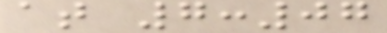at 7:07
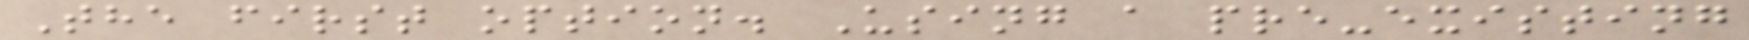The first option. Using a pre-existing
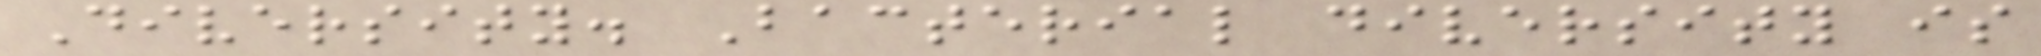Diversity. Bacterial diversity is
